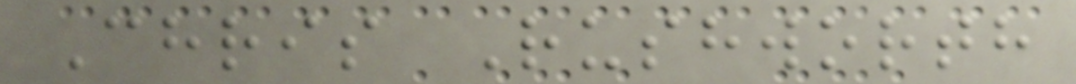Chris Rushworth
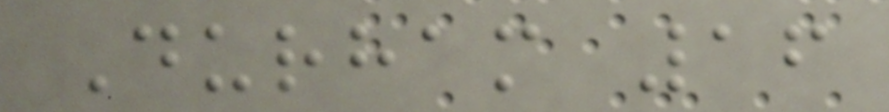Durham 16
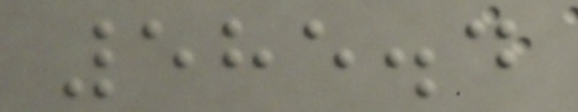585.4
